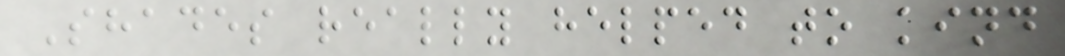Shades really helped to kind
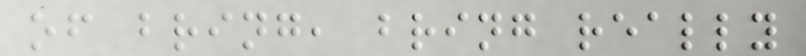of bring, bring really
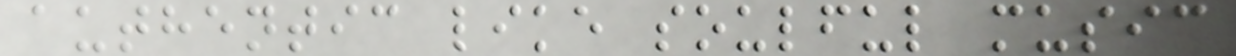authentic like soulful music
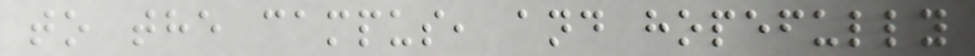to the campus, and hopefully
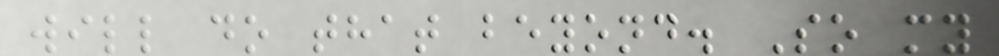will do that beyond. So my
